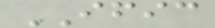IFIC
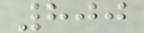800
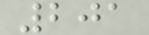201
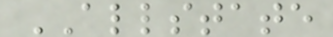ALLSTATE
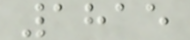1815
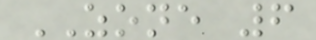ZONE 6
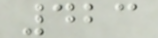423
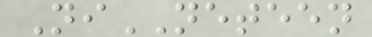NiNETEEN
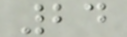24
